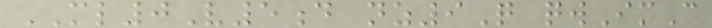ML0V5d nz9Q qwImC
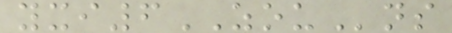yxi6ZOUns
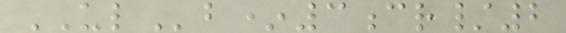ULb*3cr/2
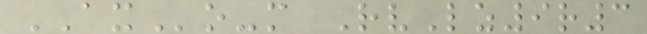AXo-m RvLz9r3
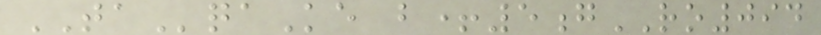TAqaKe b+5gRO094
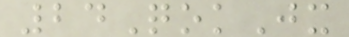24QokJx
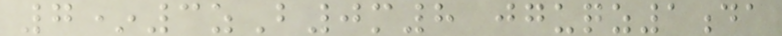7*3zB0m8 jguqz1da
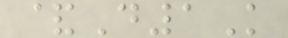&D1K
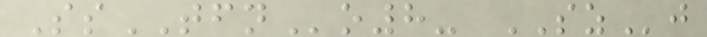SsTFNo8- SZj
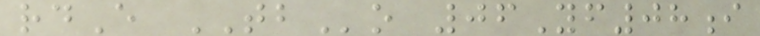rdE TBo 06Yf08i
